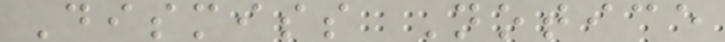Dismiss Notice
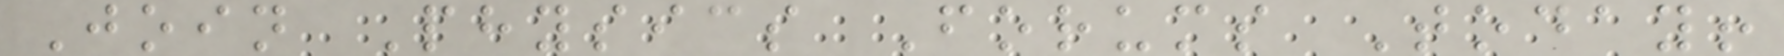Join Physics Forums Today!
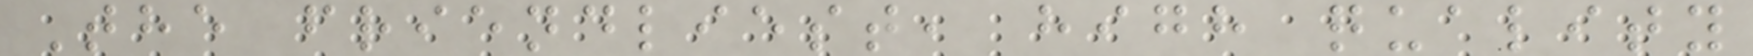The friendliest, high quality
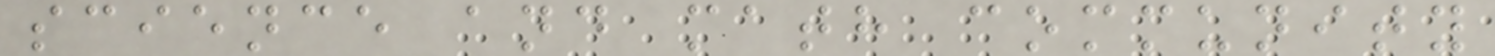science and math community
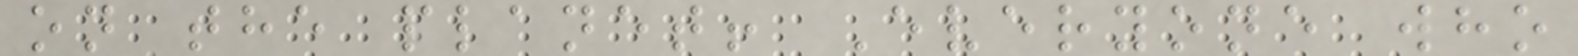on the planet! Everyone who
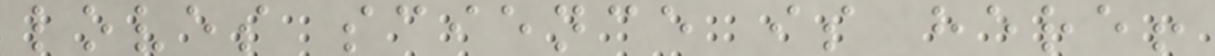loves science is here!
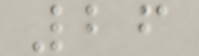26
